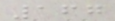167
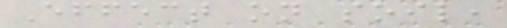Effect on soil,
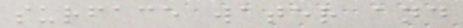surface water and
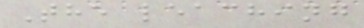The leaching
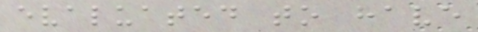evaluated to have
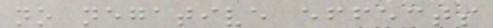no negative effects
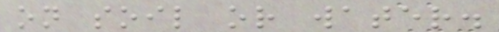on soil or water.
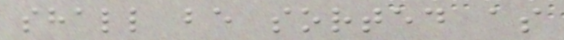shall be sorted as
